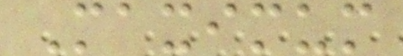Maximum
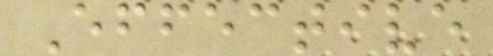Effective
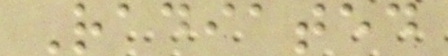Radiated
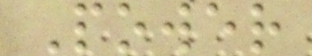Power
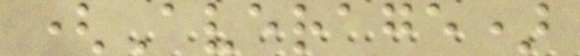(Average)
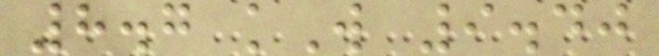8.7 kW 9.40
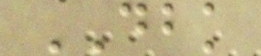DBK
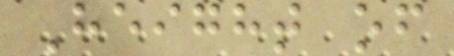Height of
